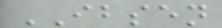IBSEN
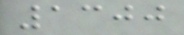1300
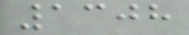1308
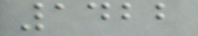1422
